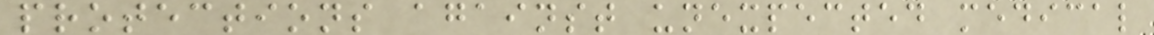protections against unexpected medical
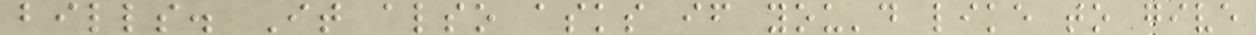bills. It also asks if you'd like to give
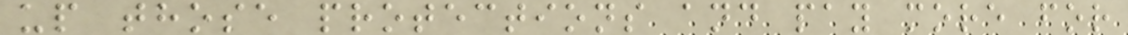up those protections and pay more for
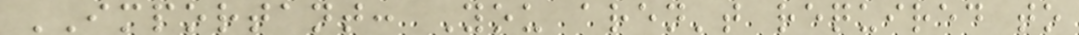IMPORTANT: You aren't required to
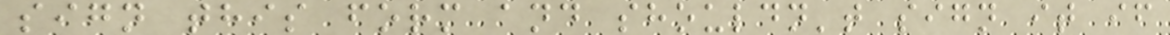sign this form and shouldn't sign it if
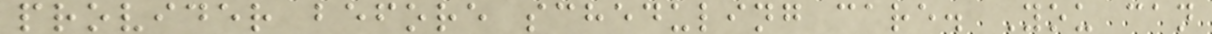provider before scheduling care. You can
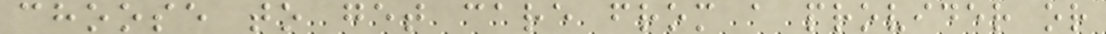choose to get care from a provider or
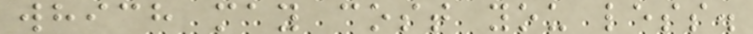which may cost you less.
